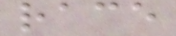race
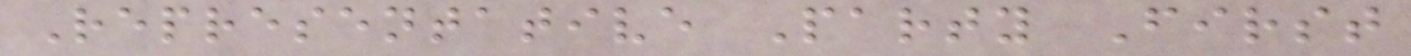Representative Party First
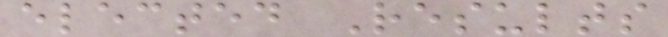elected Results
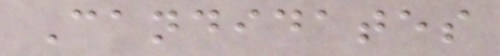Candidates
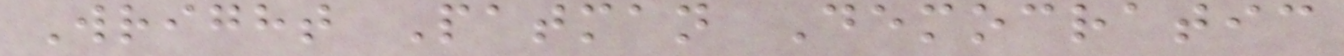Wright Patman Democratic
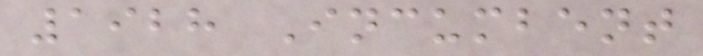1928 Incumbent
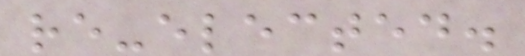re-elected.
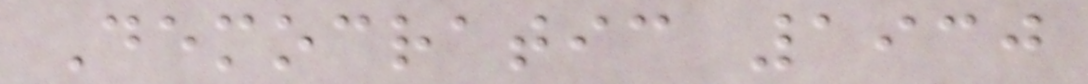Democratic 1930
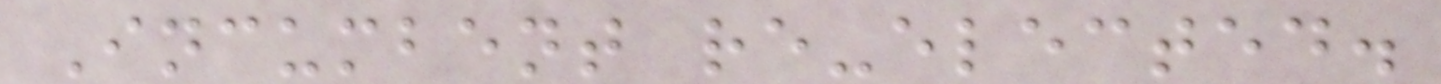Incumbent re-elected.
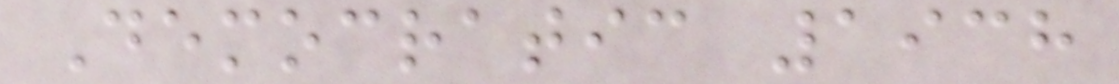Democratic 1938
